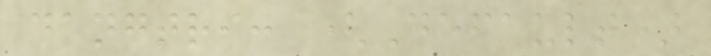dangtri: (Default)
